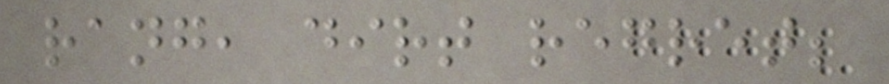rang, dirt regret;
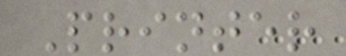Printer
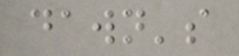dawn's
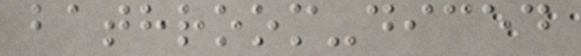bathroom-diced
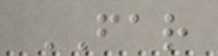FAR
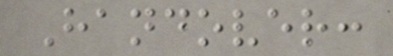Handover:
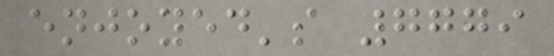enjoyed's 7779
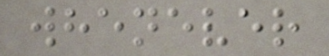whenever
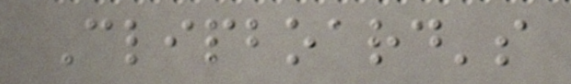Clipboard's
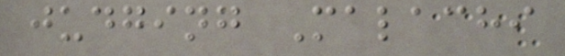judging Malachi
